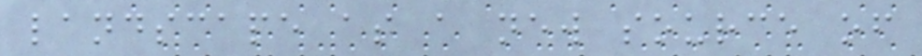landscape as a new source of
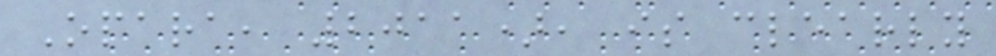Opara, 2011), is clearly
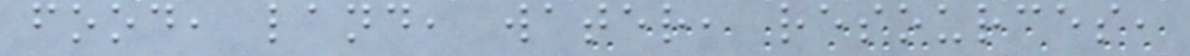food, land, water, resources,
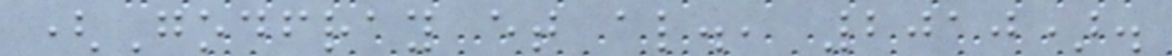(Godfray et al., 2010).
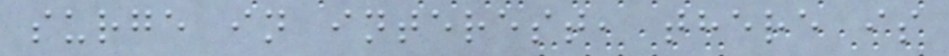surge in interest, there is
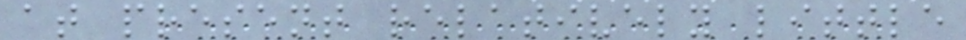at present relatively little
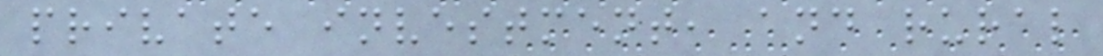private investment, and rural
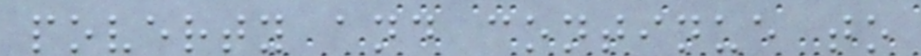poverty and continue to
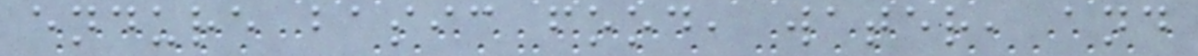endure basic food, water, and
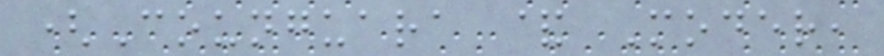(Counguara & Moder,
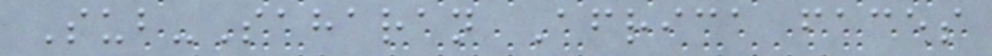Sub-Saharan Africa faces
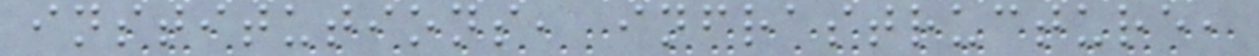institutions, infrastructure,
